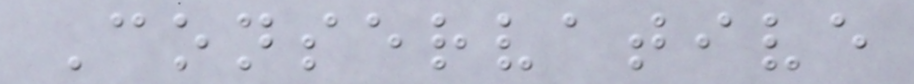Conservative
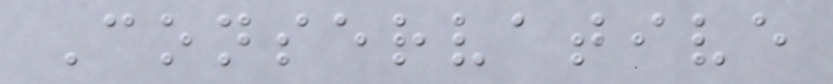Conservative
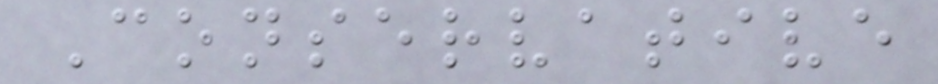Conservative
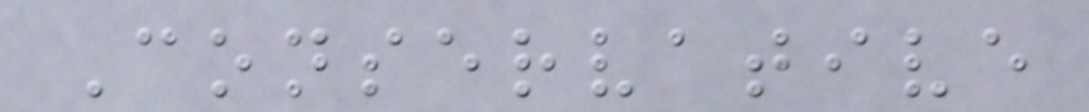Conservative
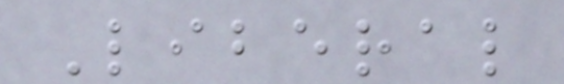Liberal
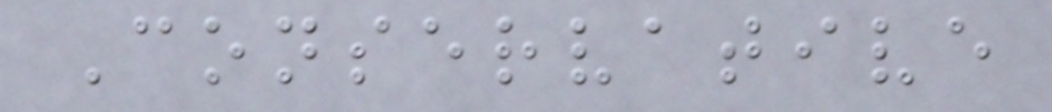Conservative
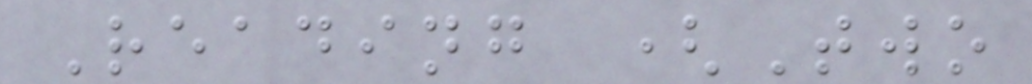Reading (Two
